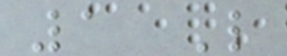1 Like
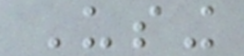Using
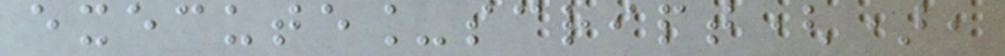execute_script(),
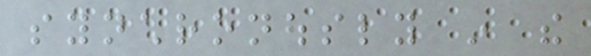synchronously in the
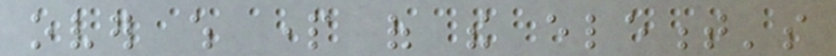over which part of the element's
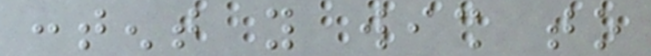content you wish to
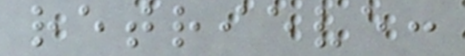retrieve:
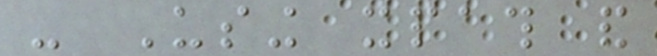- Using xpath and
